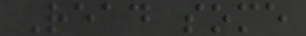Read some
